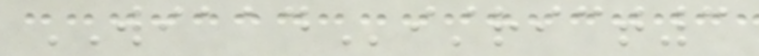WIAADistrict3
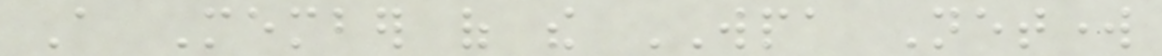A Member of the WPA Network
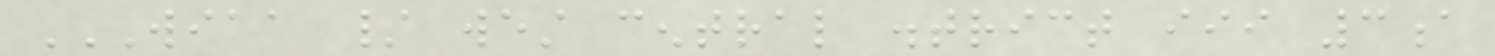WIAA / WEST CENTRAL DISTRICT III 3A
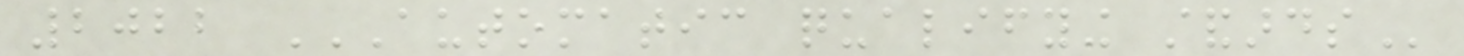2022 AUTOMATIC QUALIFYING STANDARDS
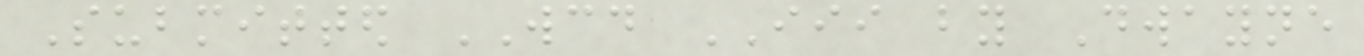Submitted WCD III by Dwayne
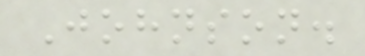Johnson.
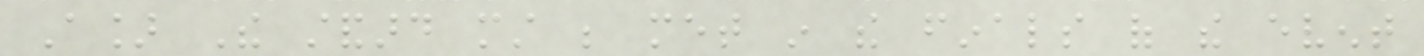A] The standard must be met in the finals of the event
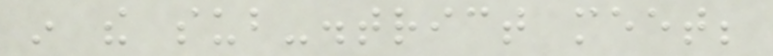in the sub-district meet;
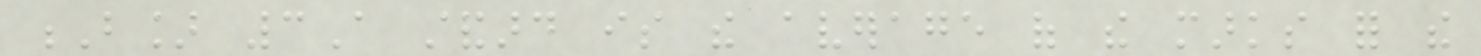B] 3A standard is the average of the marks for the
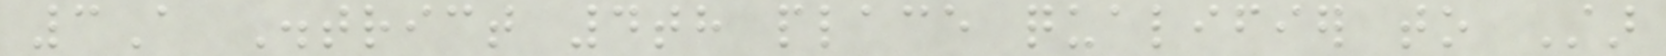3A District 4th place qualifier to Star
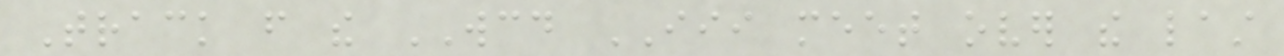Track from the WCD III meet over the last
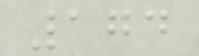174
